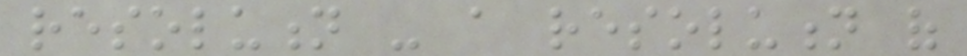resolution - a resolution of
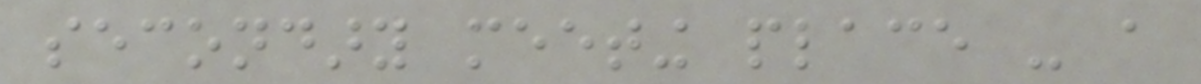secondary meeting place - a
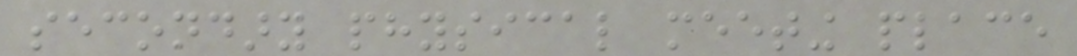secondary physical meeting place
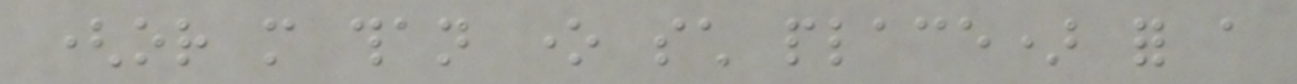(or more than one such place) for a
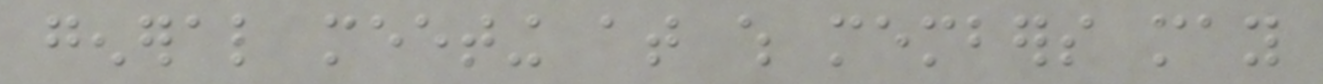general meeting at which members may
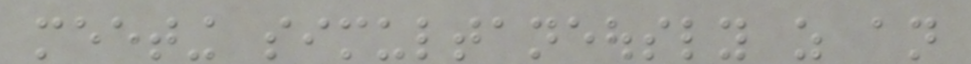meeting simultaneously as an
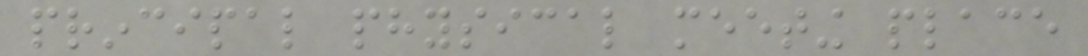principal physical meeting place
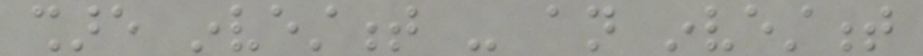share investment - an investment
